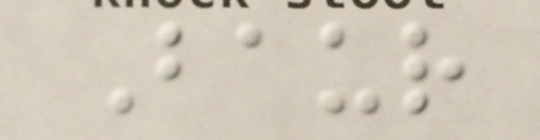Baur
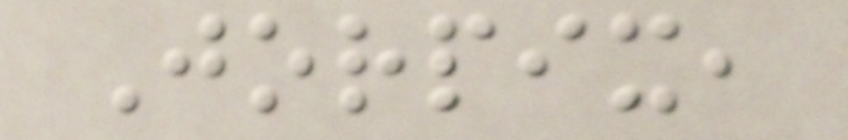Jorpix,
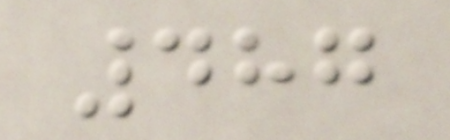487
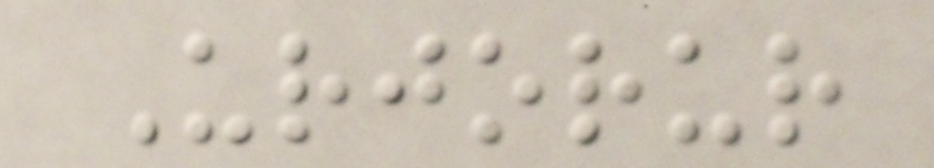Urjorur
